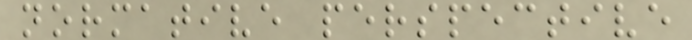normative perspective
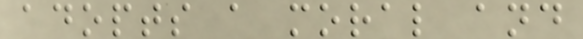adopts a moral and
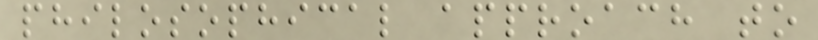philosophical approach to
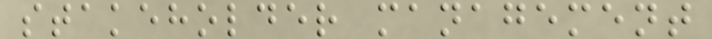stakeholder management
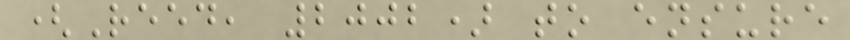(Reed, 2002) to ensure
